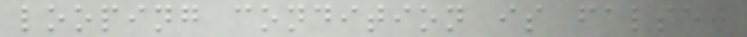looping condition is false:
